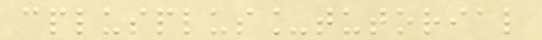cplusplus_tutorial
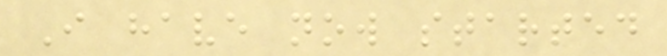I have now started
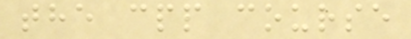the cpp course
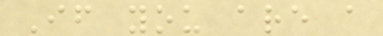If you are a
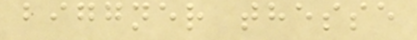biggner thesse
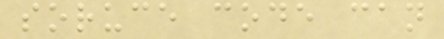soruce code can
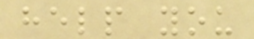help you
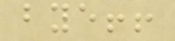bye!!
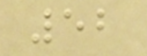52
